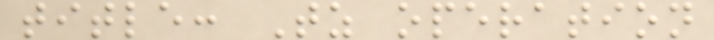title: Tz operation
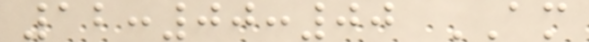12:00:00 AM
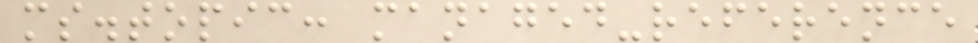ms.topic: managed-reference
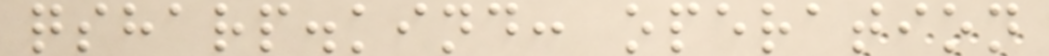qsharp.kind: operation
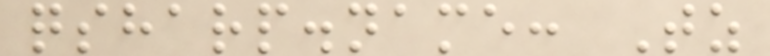qsharp.name: Tz
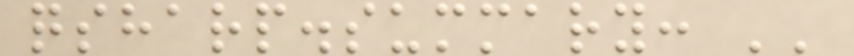qsharp.summary: ''
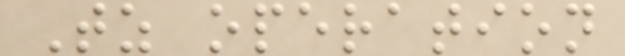Tz operation
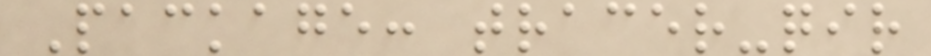Package: tracer-qir
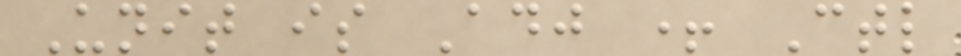Unit is Adj + Ctl
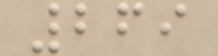269
